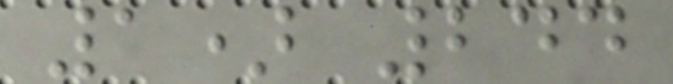1) 244
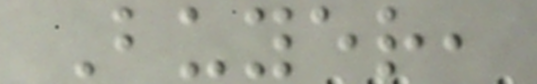Buyer,
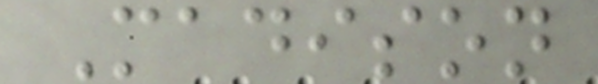Madison
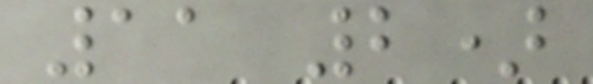11 2)
